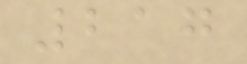217
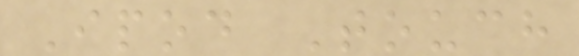Ipod Touch
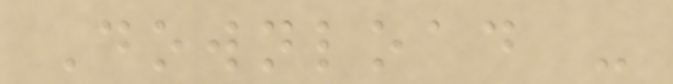Download -
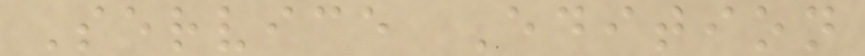Service Edition
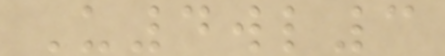U4wl3
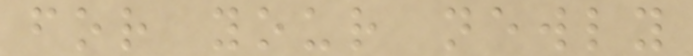for your newly
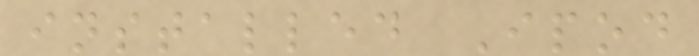installed Ipod
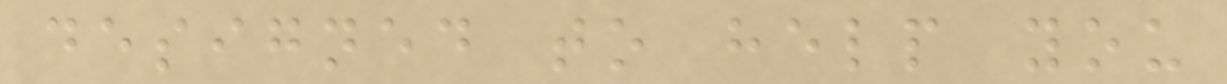designed to help you
